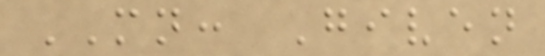MN: Given
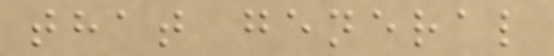that general
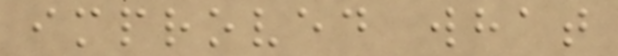improved what
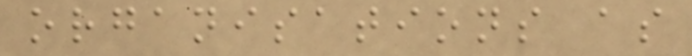organisations as
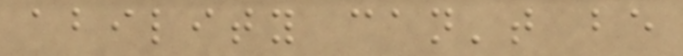ability can't be
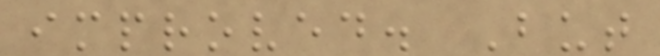improved. But
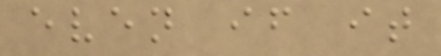even if it
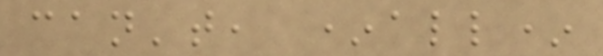can't, *all*
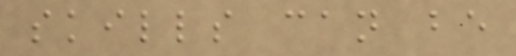skills can be
